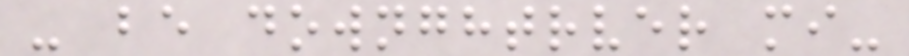- be downghtrver mi-
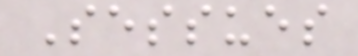Sessues
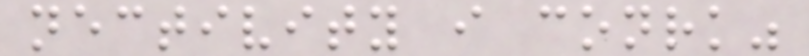nectivity i conrk"
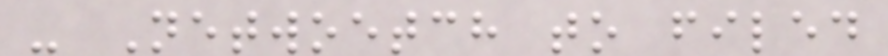- Netwoetch to filed
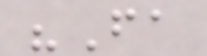"Fa
